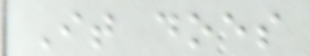It does
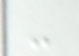-
